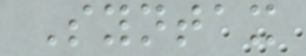Syntax
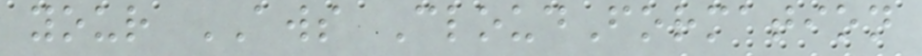your AWS CloudFormation
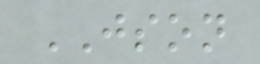JSON
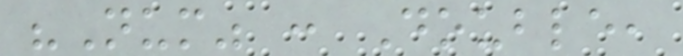"Num" : Double,
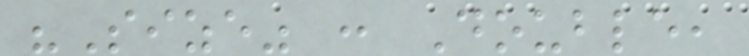"Size" : Double,
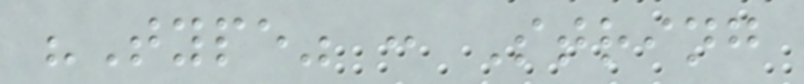"Type" : String
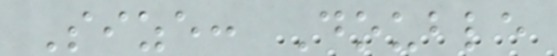Size: Double
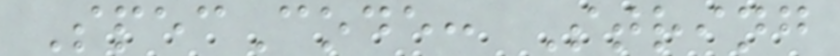SpecCode: String
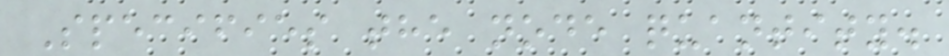Specifies the node quantity.
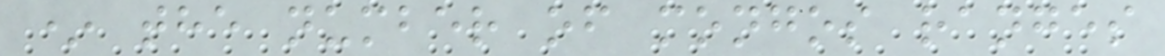* the number of mongos ranges
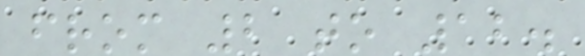from 2 to 12.
